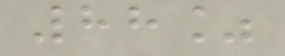88%
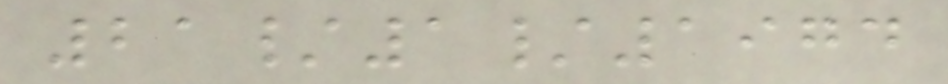21/1/1974
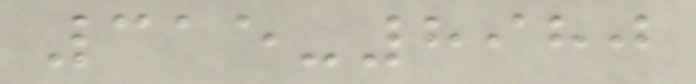315-8980
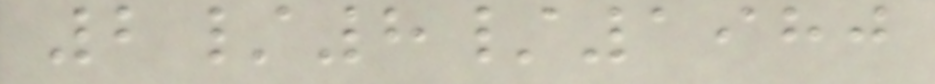2/8/1980
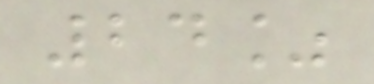24%
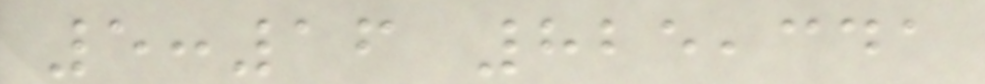5:16 825,341
